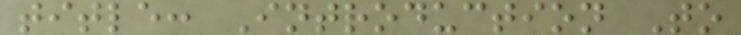title: Introduction To
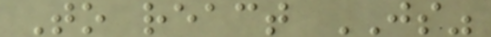To react JS"
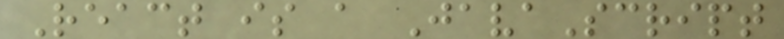React is a JavaScript
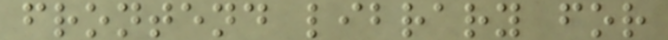frontend library for
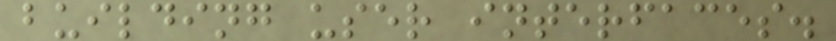building user interfaces.
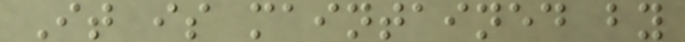It is maintained by
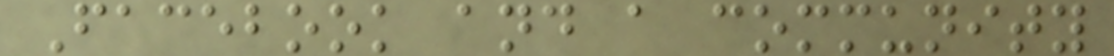Facebook and a community
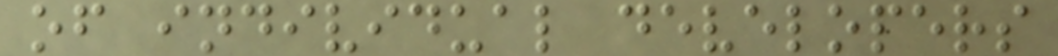of individual developers
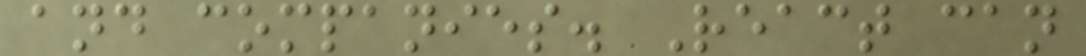and companies. React can
